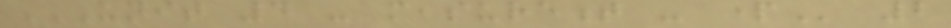UNIT 4 - MEASUREMENT - PART 2
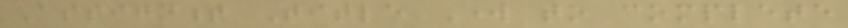Assignment Title Work to complete
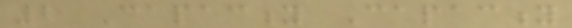2 Capacity Capacity
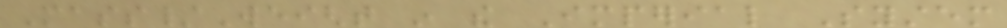Mass/Weight in the Imperial System
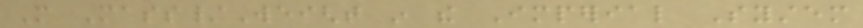More Mass/Weight in the Imperial System
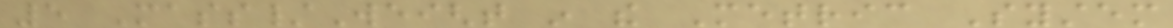5 Mass/Weight in the Metric System
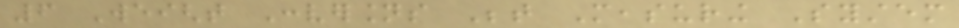6 Weight Conversions Between Measuring System
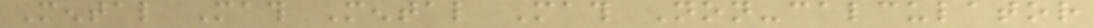Mental Math Mental Math Non-calculator
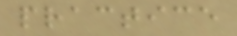practice
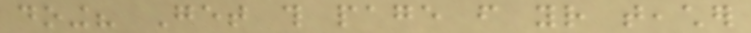doing? Get this page from your teacher
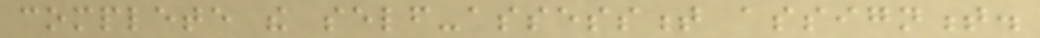complete the self-assessment assignment.
